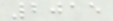2015
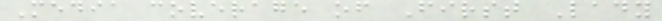Media coverage of First Lady
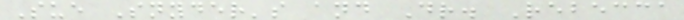Sue Snyder's and Dr. Rebecca
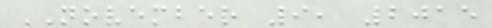NOVEMBER 9, 2015
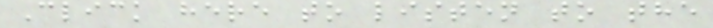Click here to listen to the
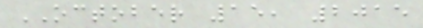OCTOBER 15, 2015
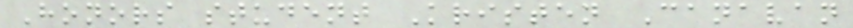Honors student Kristen Canavan
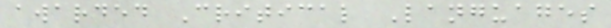awarded Critical Languages
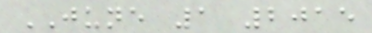JUNE 1 2015
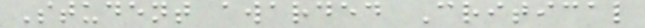Student awarded Critical
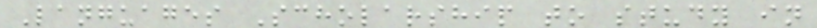Languages Scholarship to study in
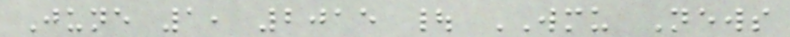June 1, 2015 | WMU News
